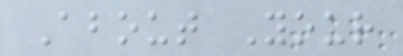About Your
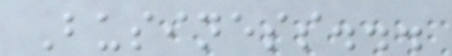Business...
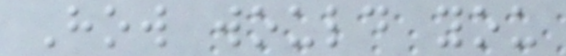How would you
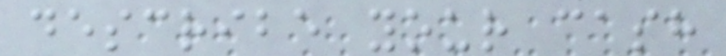describe your cash
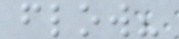flow?
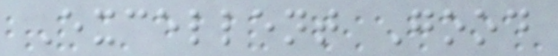Excellent Good
